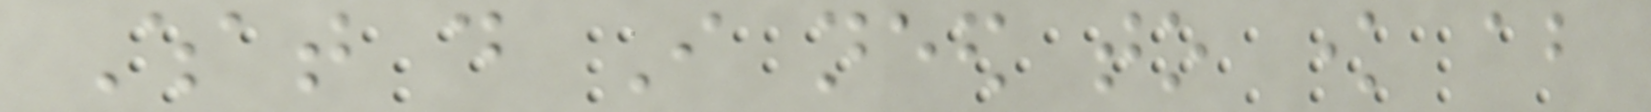What do I need to know about
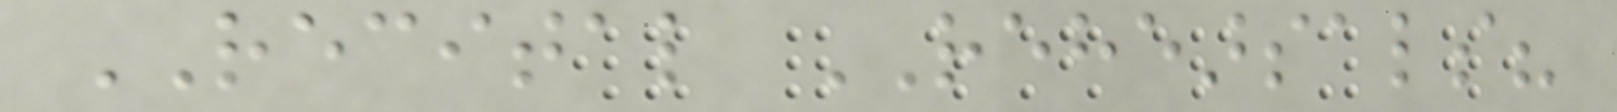RECITAL REHEARSALS?
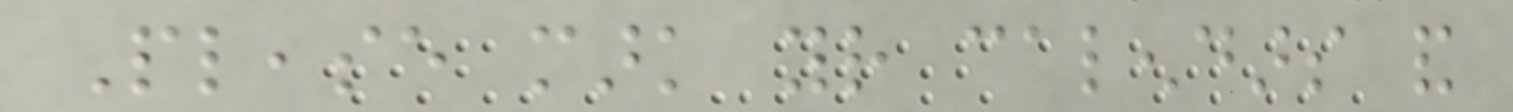Please mark your calendars and
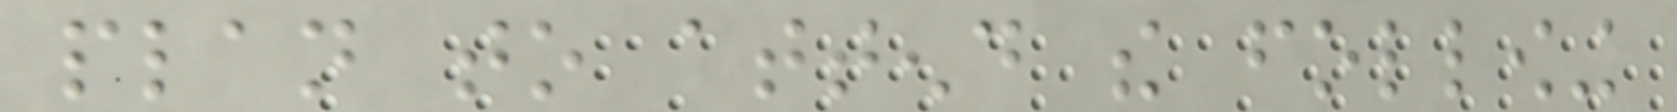plan to attend the following
